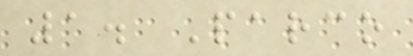1. Parco
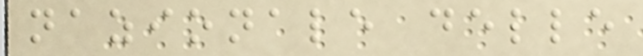nazionale delle
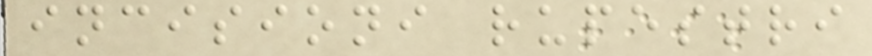incisioni rupestri
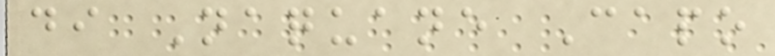di Naquane Capo
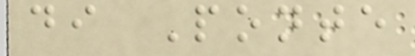di Ponte
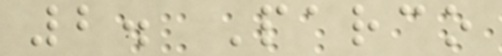2. Parco
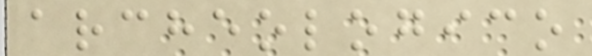archeologico
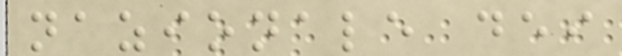nazionale dei
